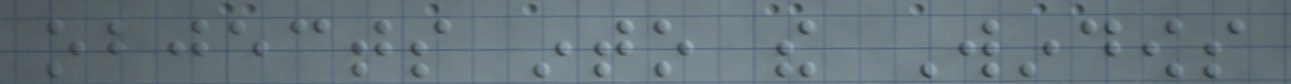objects into the Windows
